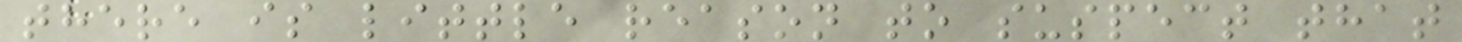there is little reason to suspect that
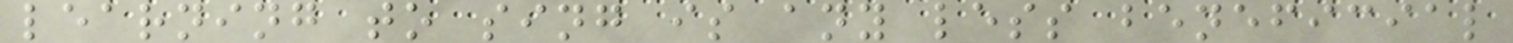learning to sing is any less beneficial
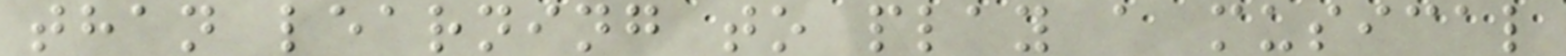than learning to play a musical
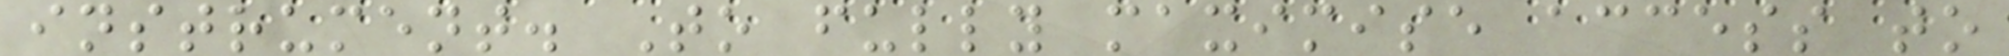instrument. To fully maximise access to
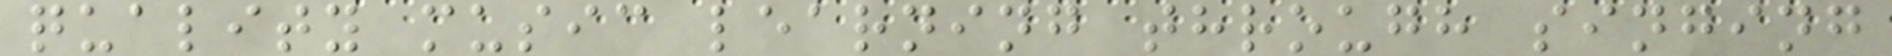quality music learning through singing
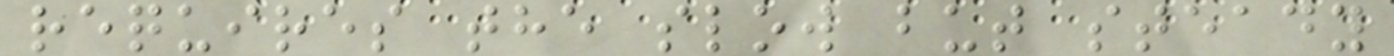requires the slow but steady
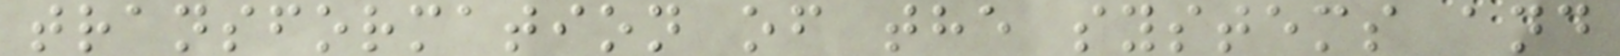transformation of the systems and
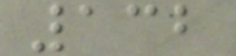132
